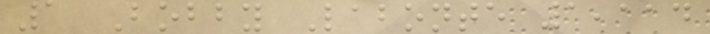1 Bobby Labonte 1,114
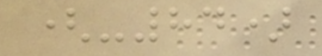(-84)
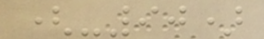(-90)
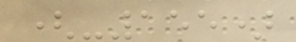(-155)
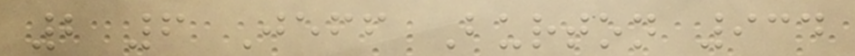2 6 Jeff Burton 934
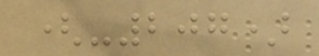(-207)
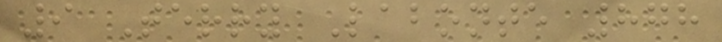9 Terry Labonte 878
